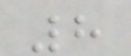8
